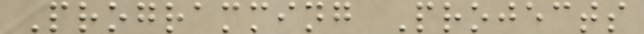Programming Projects
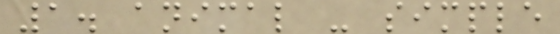1. animal - simple
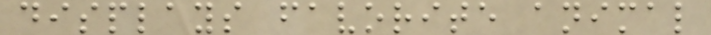displays favorite animal
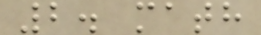2. math
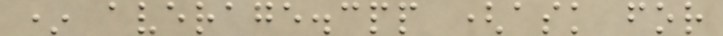* average.cpp (ask for
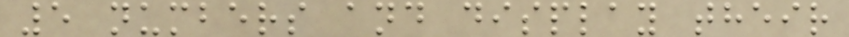5 numbers and display their
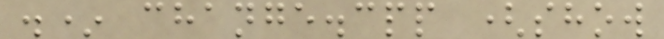.* change.cpp (show
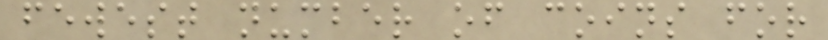fewest number of coins for
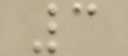3
